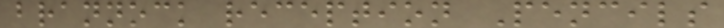brannock reception Pencils
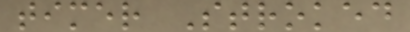timer Stroked
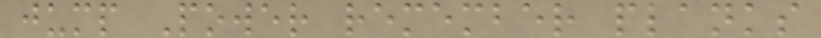jump Power remember planks
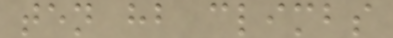ten hb climbs
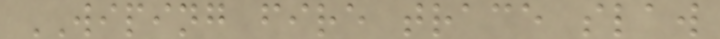WIPING fire trace slaw
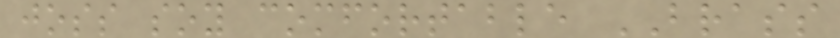joss soy comfortable BRASS
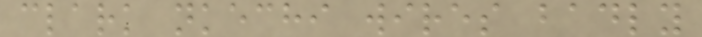clark nkechi wires badly
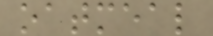oatmeal
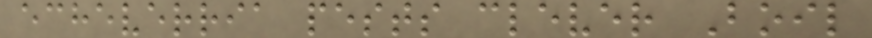echeverria pests clever Boil
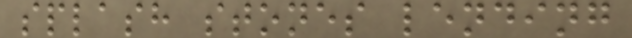splash stones lending
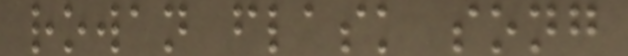rowan flask song
